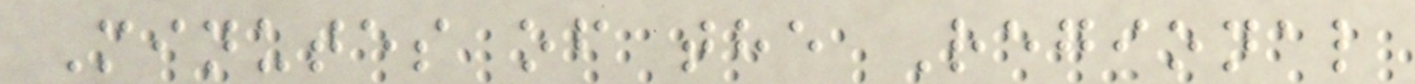Minutes of the Regional
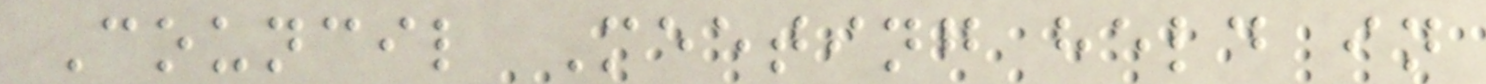Council Meeting held in
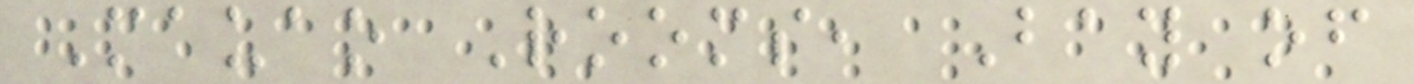Mauao Rooms, Bay of
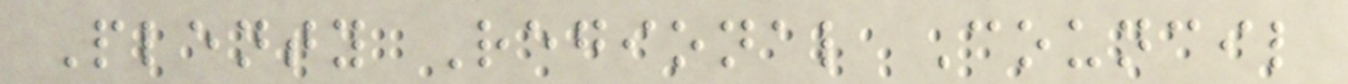Plenty Regional Council
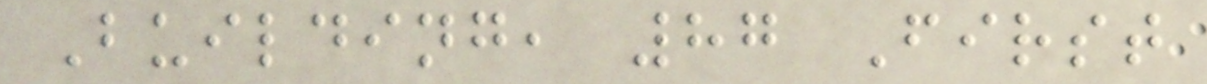Building, 87 First
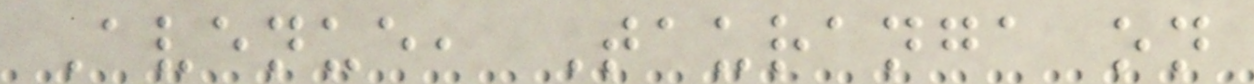Avenue, Tauranga on
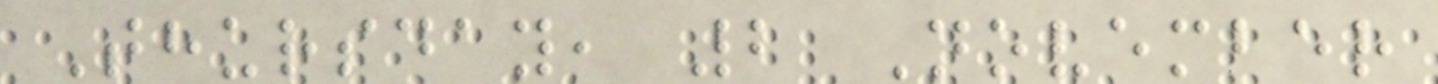Thursday, 2 November
